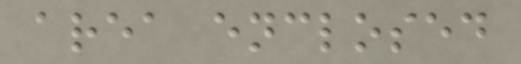area enclosed
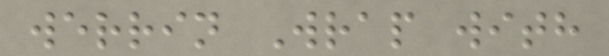werrin Wrap with
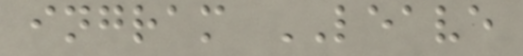ingram LEAVE
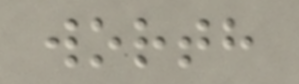worth
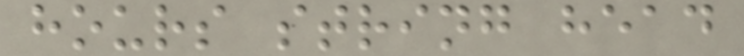hours string head
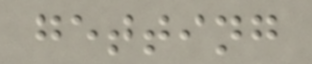getting
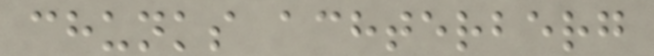chunks achterberg
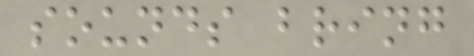sounds bring
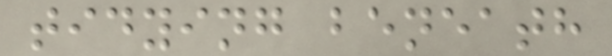tidying beneath
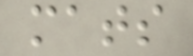mats
